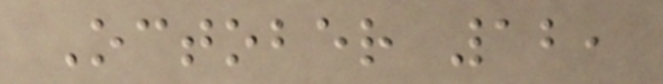October 12,
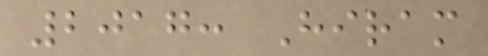2017: Hiram
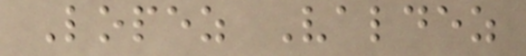Lopez Valdez
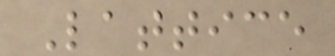Lattice
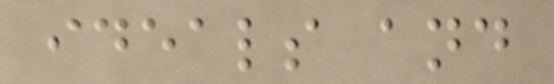ideals and
